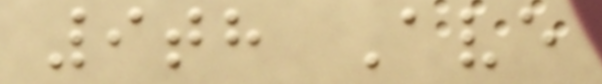9th Ave
